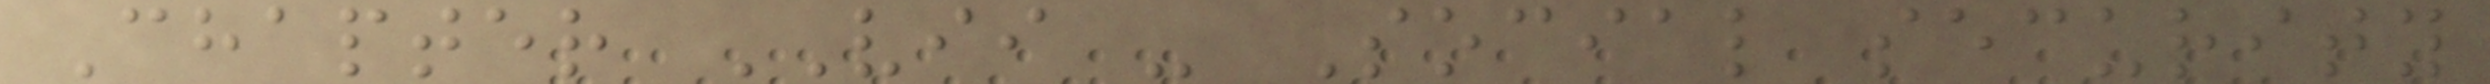Chapter VII - Social security
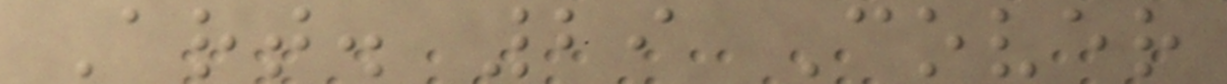Art. 29 Cover
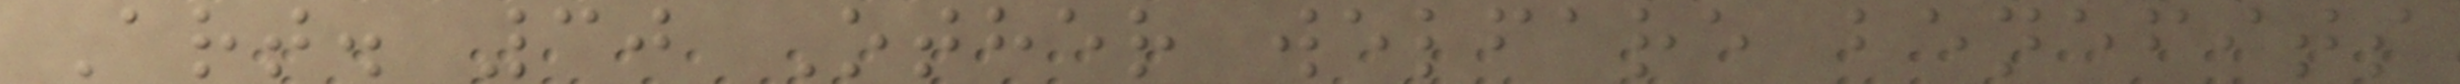Art. 30 Other welfare benefits
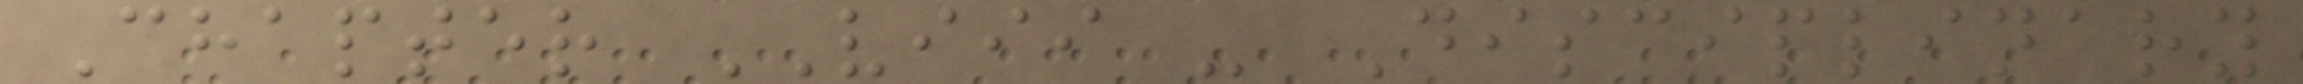Chapter VIII - Disciplinary
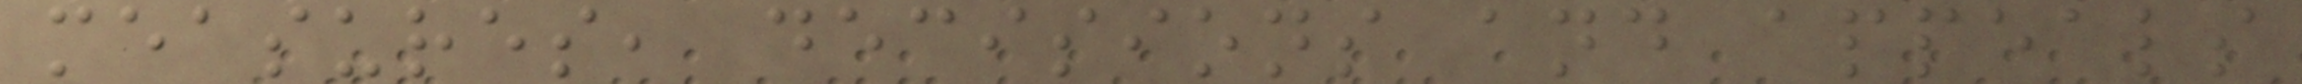measures, decisions and appeals
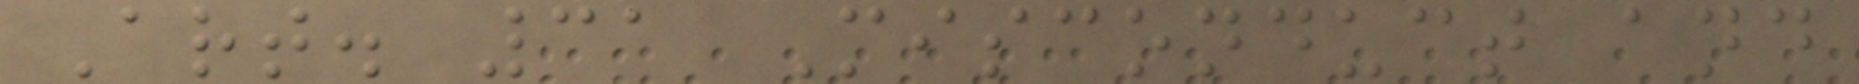Art. 31 Misconduct and
